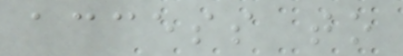access to
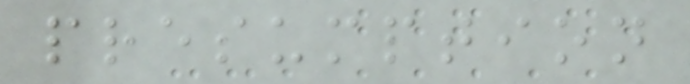presumption
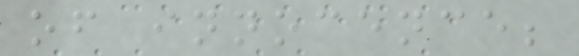of innocence;
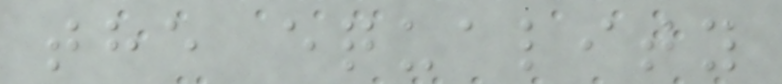the equality
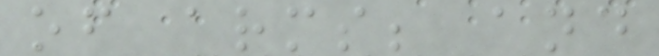of arms; and
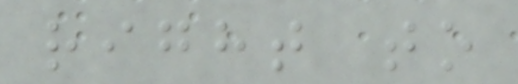right to
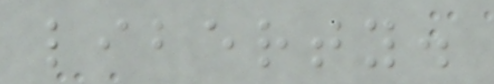liberty.
